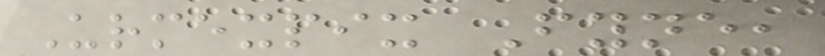Urmexpix Fyne,
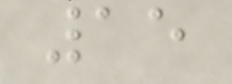15
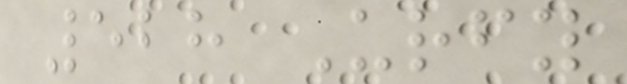528 Urfy
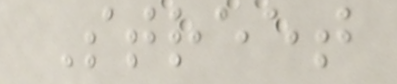Street
